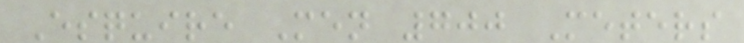Esquire Men 700 Meters
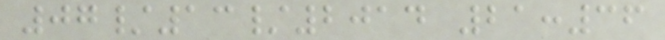07/13/2014 21:36
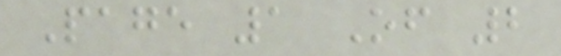Page 1 Of 2
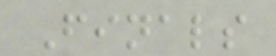Finals
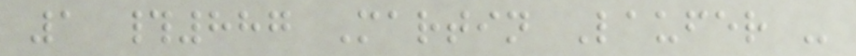1 #887 Martin Laufer -
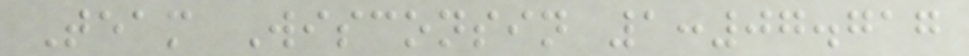Team Wisconsin 1:07.717
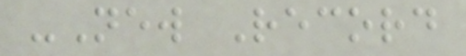-New Record
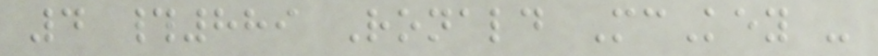4 #889 Ronald McKey -
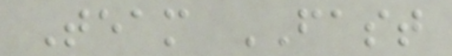Team FAST
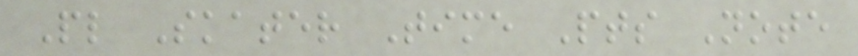Pl Skater Time Pts Note
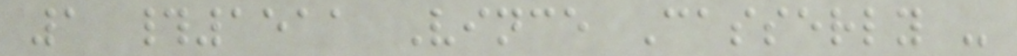1 #1511 Vince Casserly -
